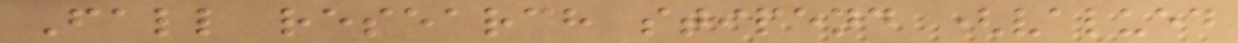Fall research stipend (valued
